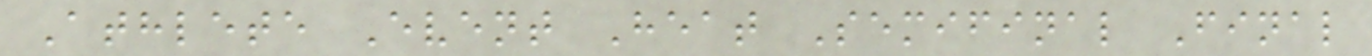Athlete Event Heat Semifinal Final
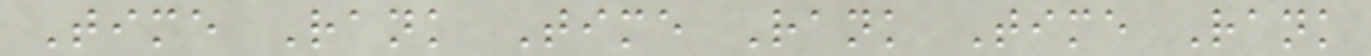Time Rank Time Rank Time Rank
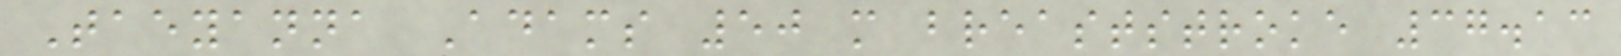Taeyanna Adams 50 m breaststroke 37.13
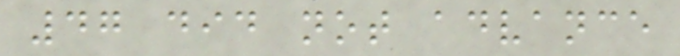47 did not advance
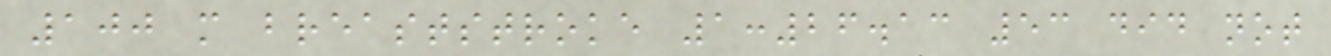100 m breaststroke 1:26.13 53 did not
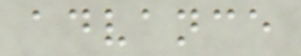advance
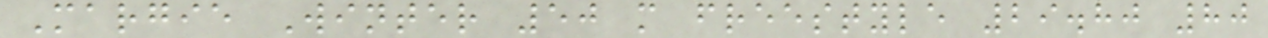Margie Winter 50 m freestyle 29.80 80
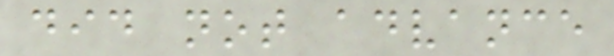did not advance
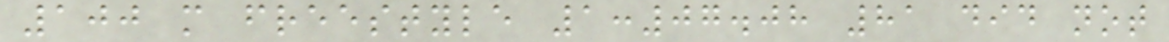100 m freestyle 1:07.08 81 did not
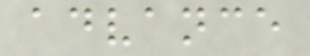advance
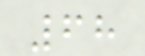68
